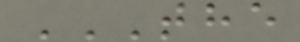THE
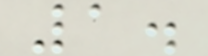1.
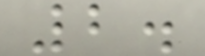2.
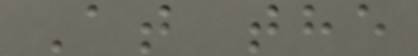At the
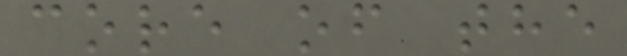core of the
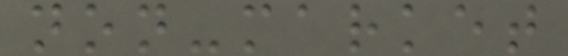non-market
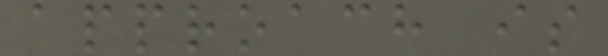approach is
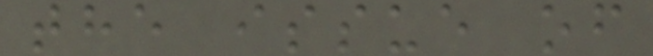the issue of
